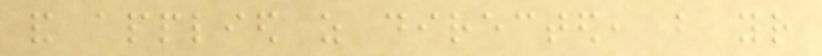and applied as directed, but your
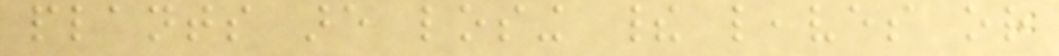plants are losing their leaves or
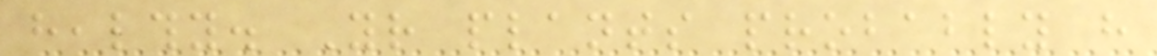healthy. Your plants probably have
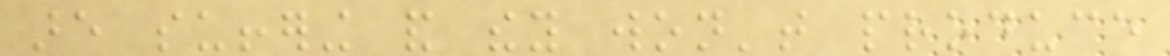are suffering and they won't produce
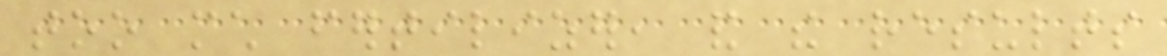too much fertilizer, and the results
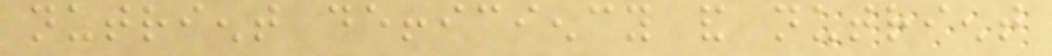nutrient defficiency and nutrient
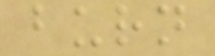burn
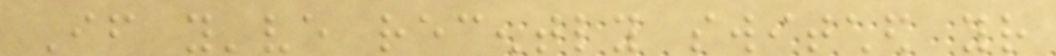If you've recently switched your
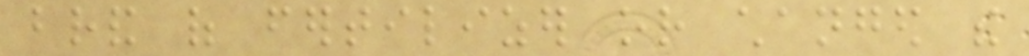brand of fertilizer or changed the
